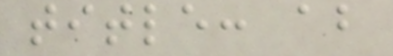title: ab
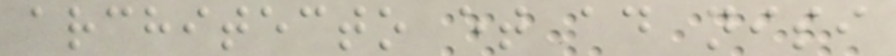architecto et ad nisi
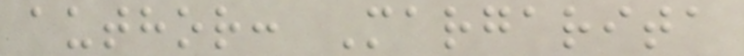author: Margarita
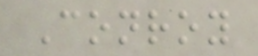Conroy
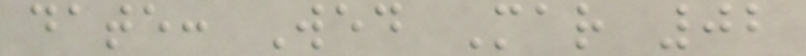date: Wed Mar 02
